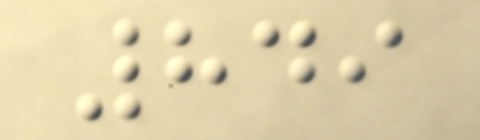849
